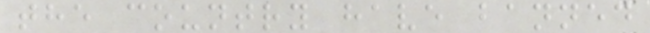the country have banned
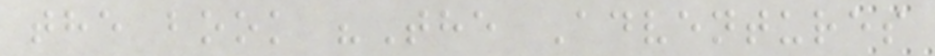the book "The Adventures
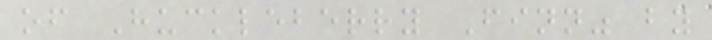of Huckleberry Finn" by
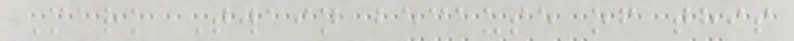Mark Twain because of this
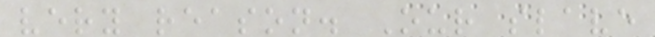very reason. Our slave
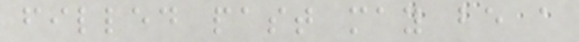filled past may be a
